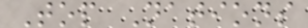Top Nations
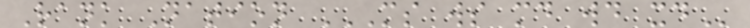Rank Nation MS WS MD WD XD
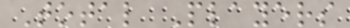Total Players
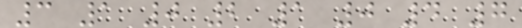3 1 0 2 1 0 4 7
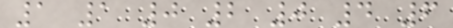1 1 0 2 0 4 6
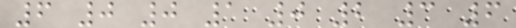6 0 0 1 0 2 3 6
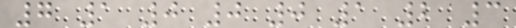7 1 0 0 0 1 2 3
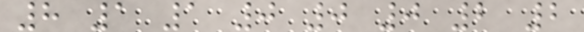8 1 1 0 0 0 2 2
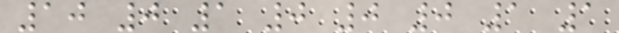10 0 1 0 0 0 1 1
